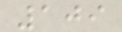109
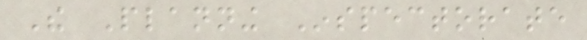The Planning Inspectorate
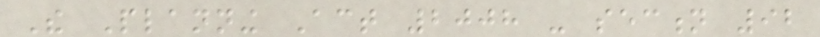The Planning Act 2008 - section 92
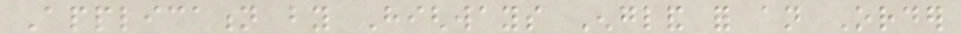Application by Highways England for an Order
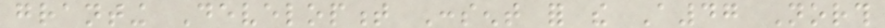granting Development Consent for the A47 North
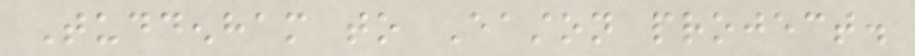Tuddenham to Easton project.
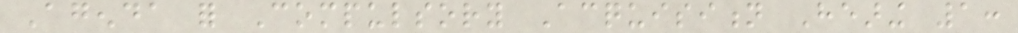Agenda for Compulsory Acquisition Hearing 1:
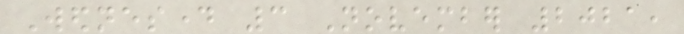Wednesday 3 November 2021,
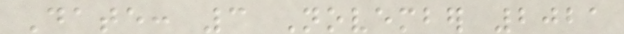Date: 3 November 2021
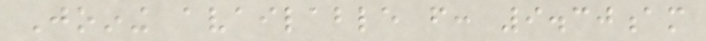Joining available from: 9.30am
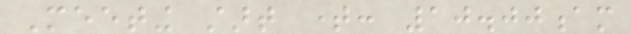Meeting start time: 10.00am
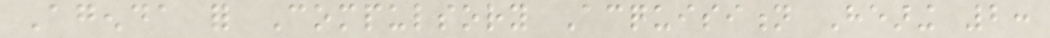Agenda for Compulsory Acquisition Hearing 2:
